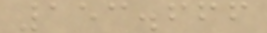153.666
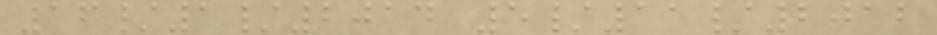16/1/2014 5/11/2012
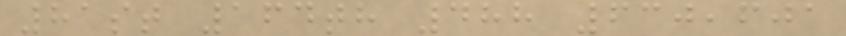81st 164th 488 630,601
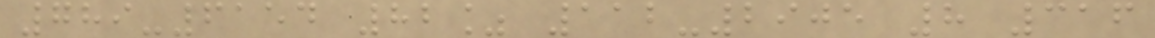789-6154 82% 112-2905 8 316
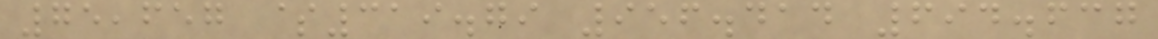75,657 $319.79 956.414 694.637
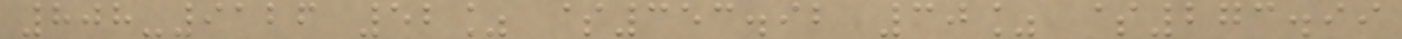808-9126 52% $353.92 30% $273.99
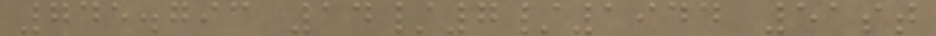745.793 14/7/1944 51st
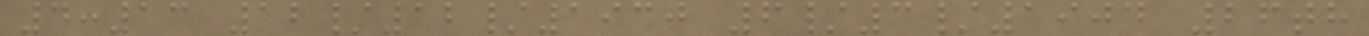4:13 12/12/1930 6/3/1904 26th
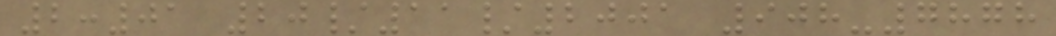2:01 20/11/2001 908-7878
